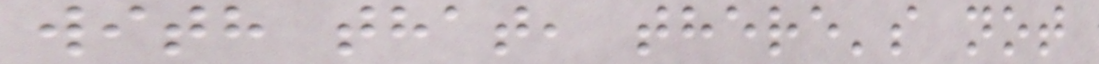with that, there's not
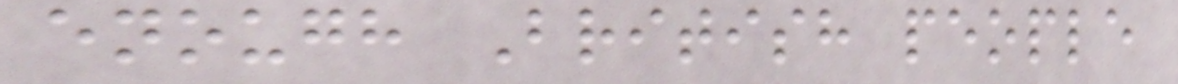enough British people
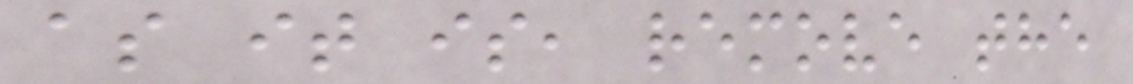as it is, remove the
